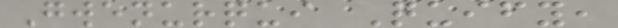Gwenurqui Quify,
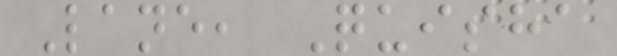Lane, Quisha
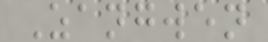Zangwen
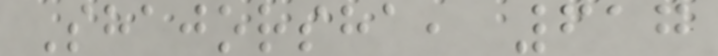Shajorsha, 617
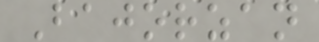Bajorzan
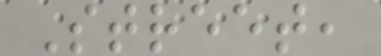Street,
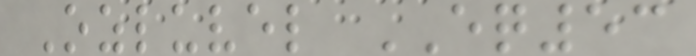Ozluvel EQ53
